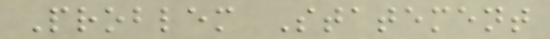Problem Statement
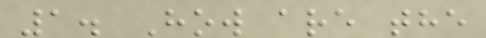1. How are the
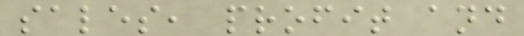sales, profit and
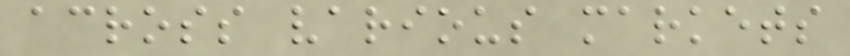across various markets
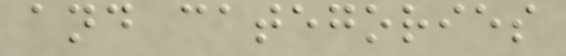and categories
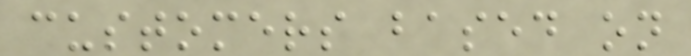customers based on
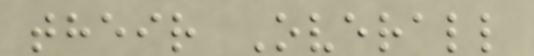their Overall
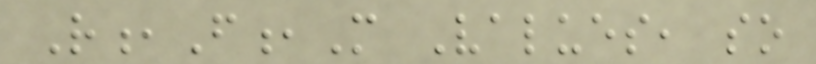R,F,M Values, so
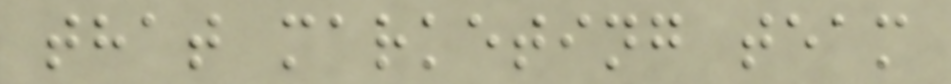that marketing team
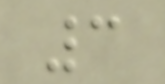3
